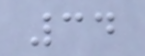34
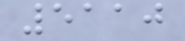5110
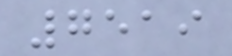7519
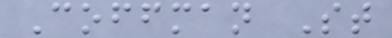Coffman St
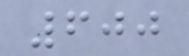600
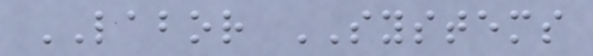LABOR SYSTEMS
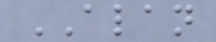ALAN
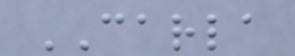CARLA
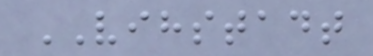VIHSTADT
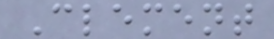Clement
